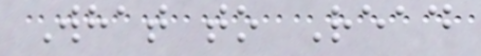What to Read
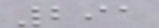291
